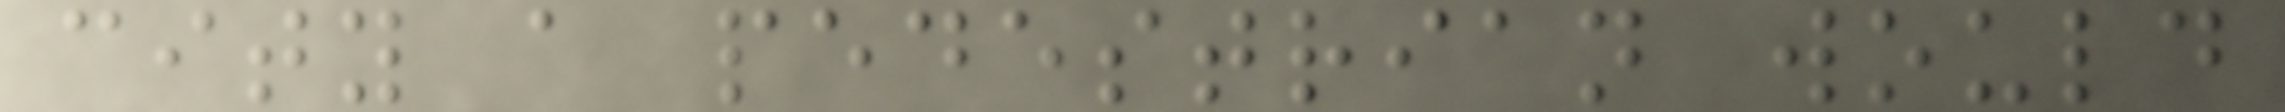city a pedestrian would
